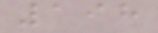198
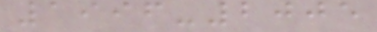1996-2005
